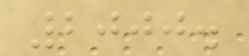2000.
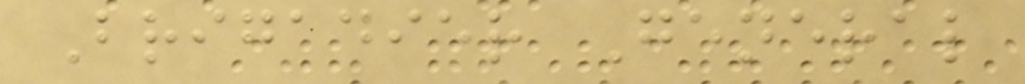Brigadier General
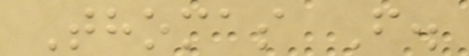Thomas F.
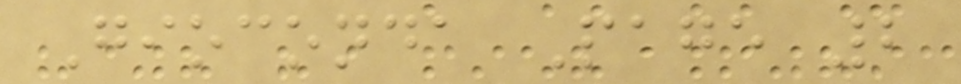Gioconda Page 2
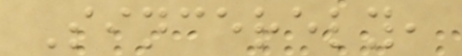Sincerely,
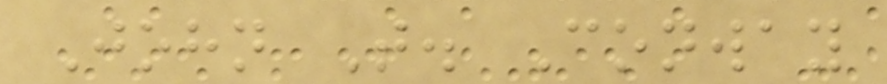John T. Conway
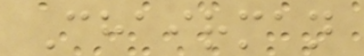Chairman
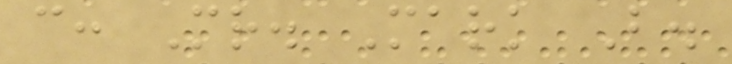c: Mr. Mark B.
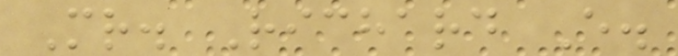Mr. Richard E.
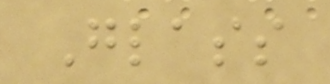Glass
